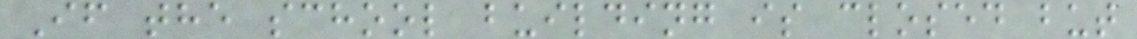If the school building is closed but
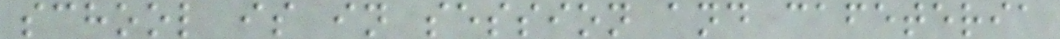school is in session and cafeteria
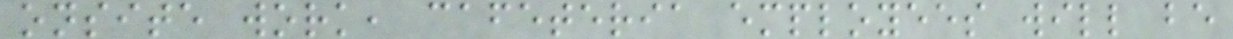onsite work, cafeteria employees will be
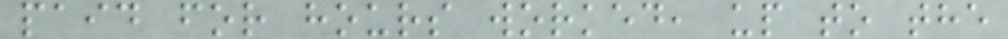paid for hours worked, up to the
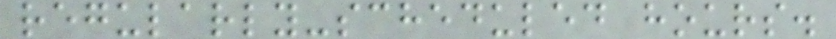regularly-scheduled hours.
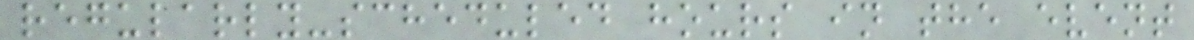regularly-scheduled hours in the event
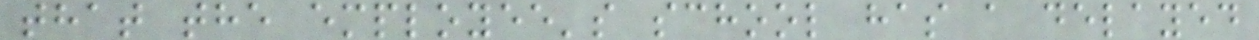that the employee's school has a delayed
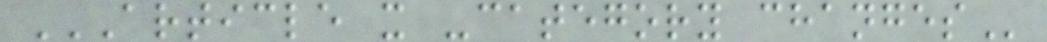ARTICLE X -CATEGORY CHANGES
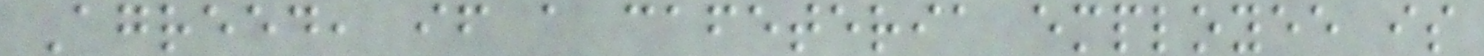Agreed, if a cafeteria employee is
